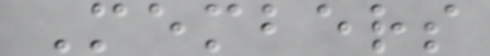Members
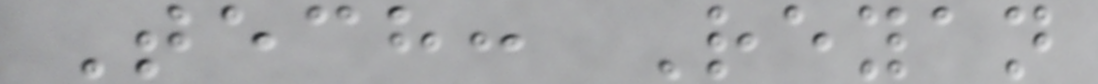Tech: Reyan
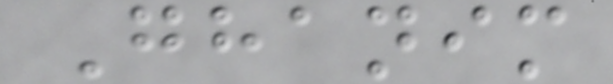Ghanim
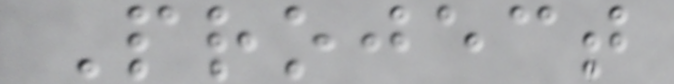Project
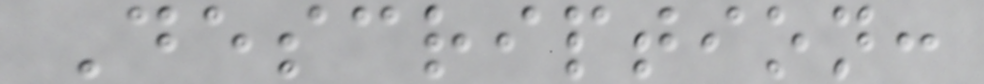Description:
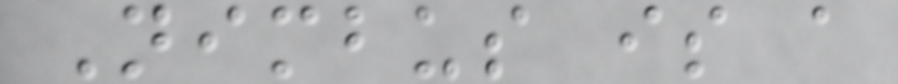Nimbus is a
